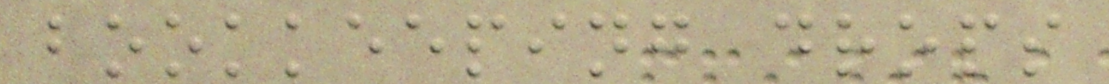bookkeeping drops
